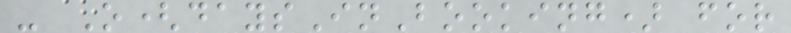- O(daysInBooking) for
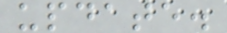update.
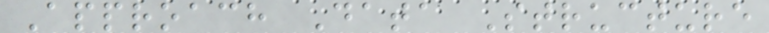Approach Data Structure
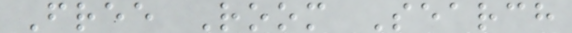Free Room Search
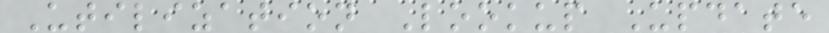Utilization Lookup Update
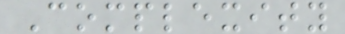Complexity
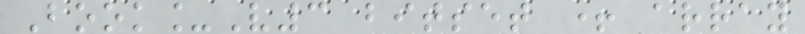Book_V3 bitset + array
